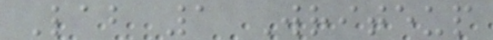Lab 1 Writeup
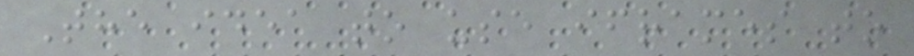The idea to use iframes to
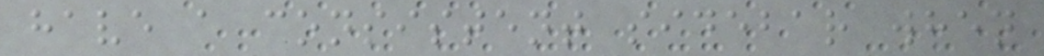have a consistent sidebar when
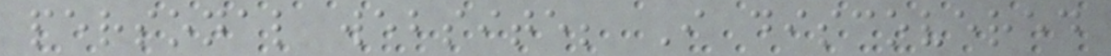personal website; I discovered
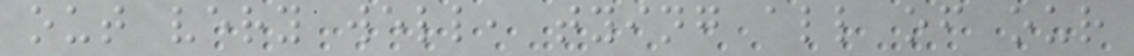out very well, tying all of our
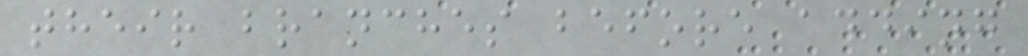their branches before adding
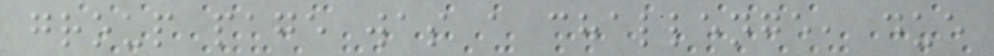group page was a challenge, due
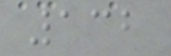132
